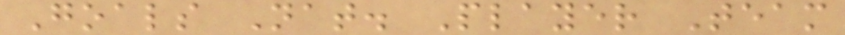Goals Nat. Player Team
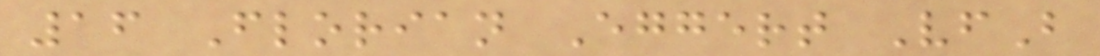16 Florian Eggert VfB
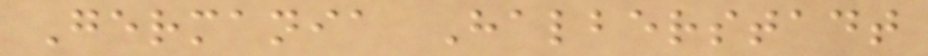Germania Halberstadt
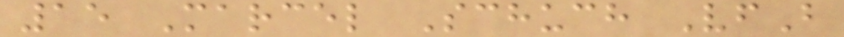15 Marcel Schuch VfB
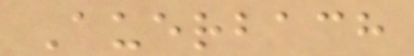Auerbach
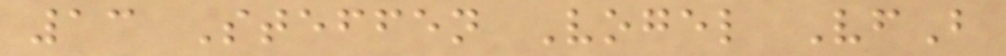13 Steffen Vogel VfB
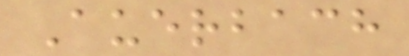Auerbach
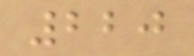220
